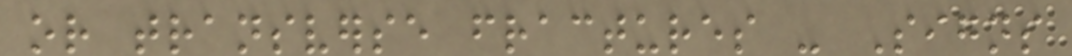or transverse fractures - Signs
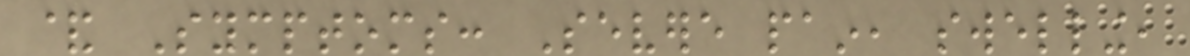& Symptoms: Severe pain, swelling,
